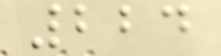224
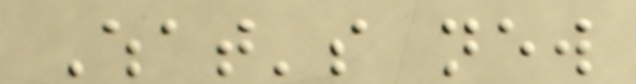What's new
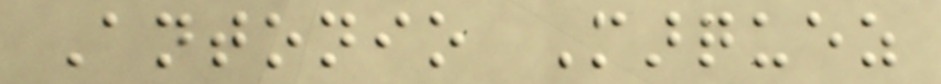Antonio Marquez
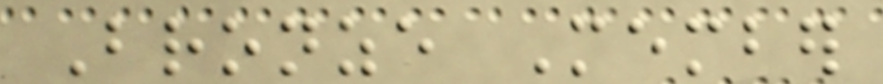Bronze Member
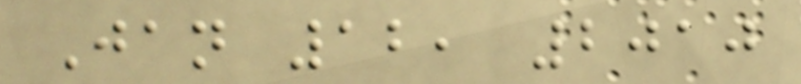Jan 12, 2010
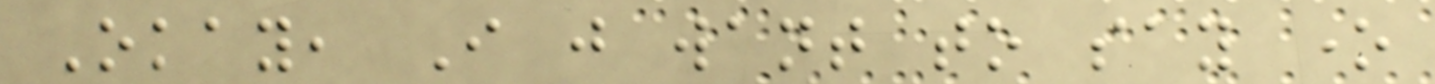Okay, I just want to say one
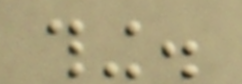thing.
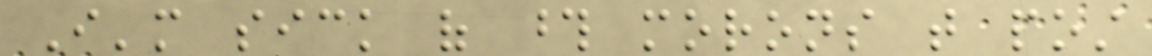I'm sick of those morons that post
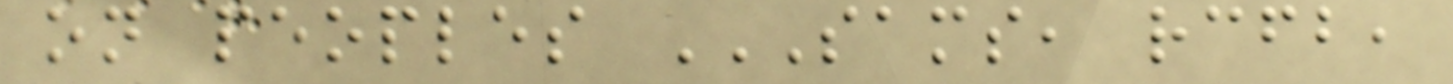on peoples SAMS, RCFB,
